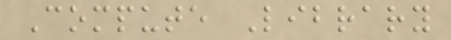Compute Library
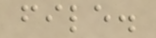file.
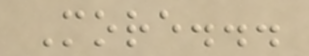More...
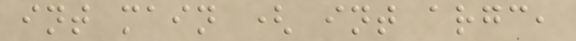int main ( int argc,
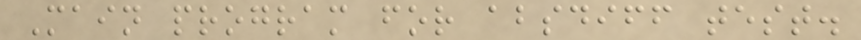Main program for absdiff test.
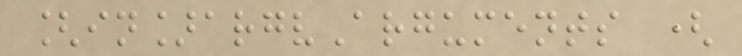[in]argvArguments (
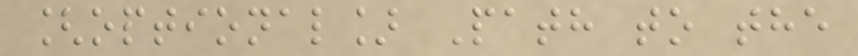[optional] Path to the
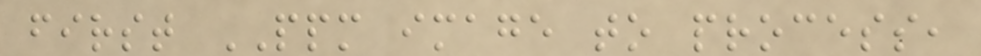first PPM image to process,
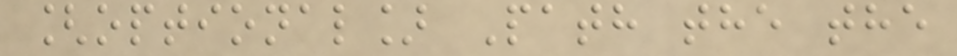[optional] Path the the
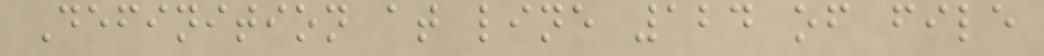Definition at line 124 of file
